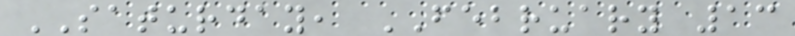SATURDAY, FEBRUARY 13
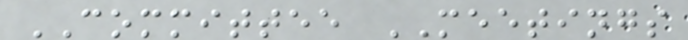COMMITTEE MEETINGS
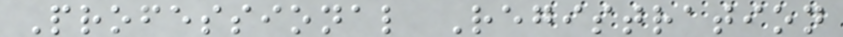Professional Registration
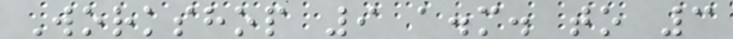Workshop 9 a.m. to 3
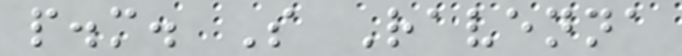p.m. S Ravenna
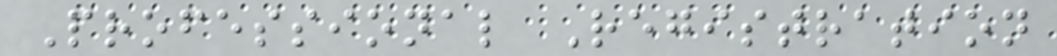Professional Registration
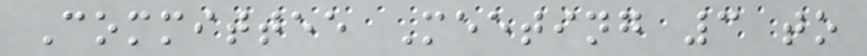Committee Meeting 3 to
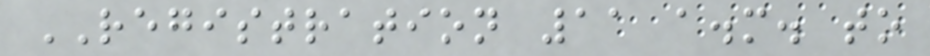REGISTRATION 11 a.m. to
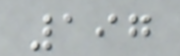197
